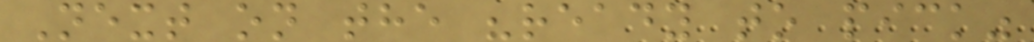Next on the "ready to pick"
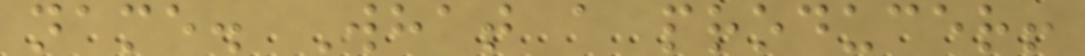name. What a producer!
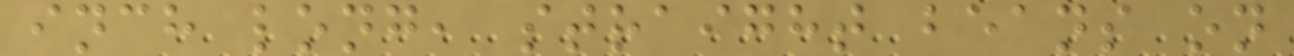inch long, straight beans on
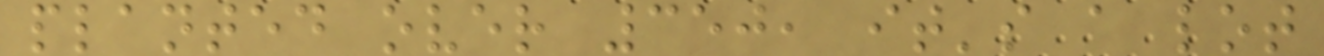planted over 350, it's a lot
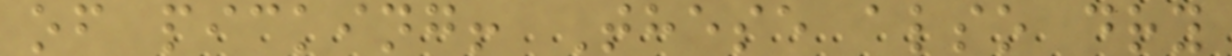of picking! These also dry
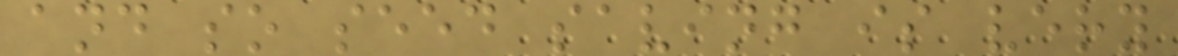and so seed saving is very
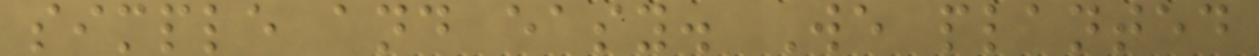simple and easy. We planted
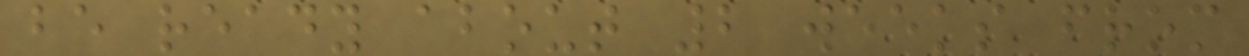be ready about 2 weeks from
